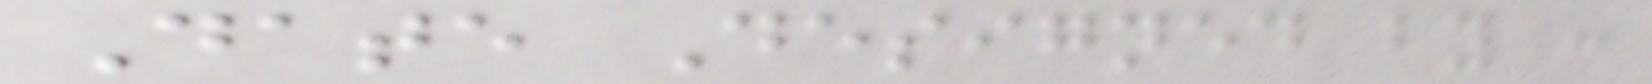Date Designed by :
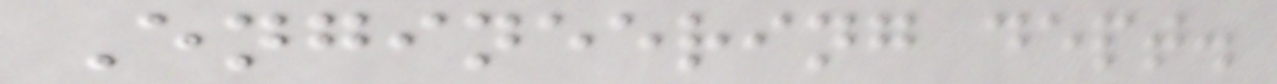Engineering dept.
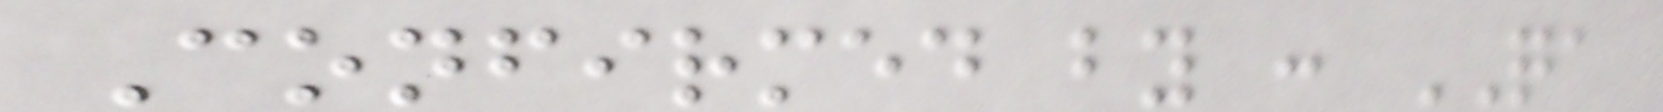Confirmed by : QA
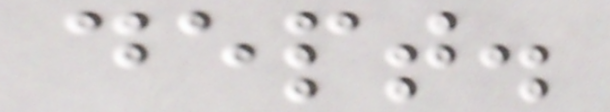dept.
